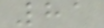81
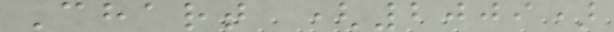Chart (2009)
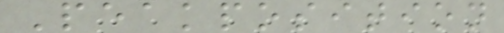Peakposition
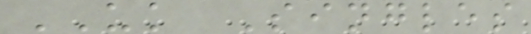UK Singles
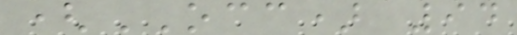(OCC) 94
